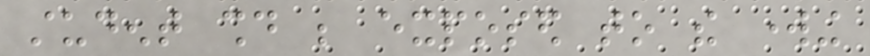student should be exposed to the working
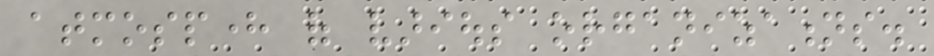atmosphere of various organizations.
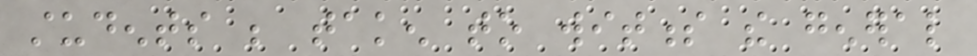students be taken to witness the general
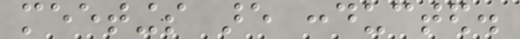meetings are conducted.
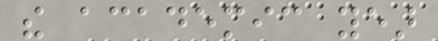the academic year
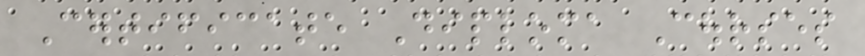Certificate Diploma Courses
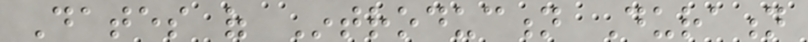Dates of Introduction Duration
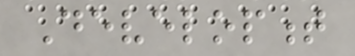Development
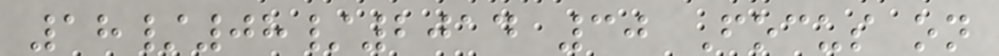18/08/2014 30 Focus on
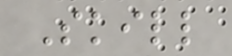Skill
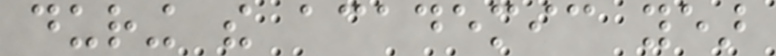during the academic year
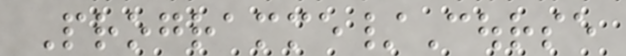Programme/Course
